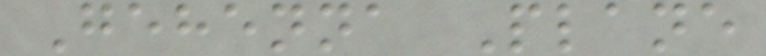Gehenna Plane
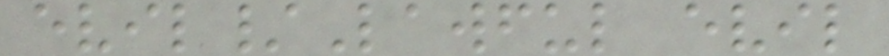evil/Lawful evil
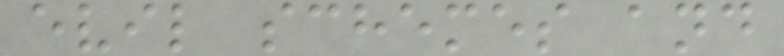evil schemes and
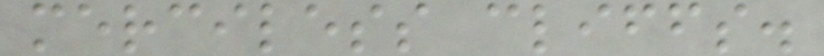merciless cliffs.
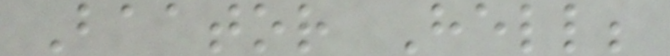Baator Hell;
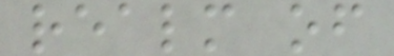realm of
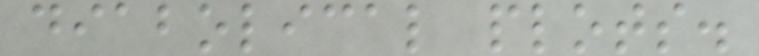diabolical plots.
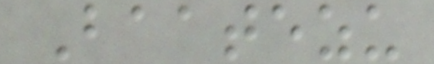Baatezu
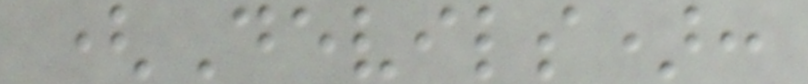(Devils):
